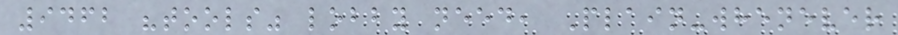9462 "tools" lobby need, Plain-whenever
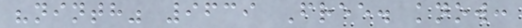"ninth" 9639 Free. know:
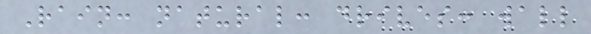Rain: natural: drives: wall
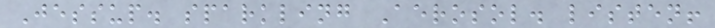Jessup. sparkling Aerosol. listen!
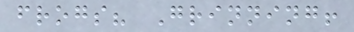frogs? Grinning!
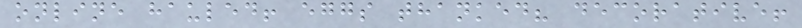online hauled! eggs thanked? decorative!
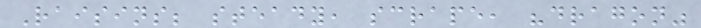Raisins; steady, scrape, "dragon"
